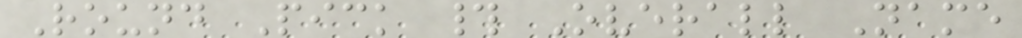Round Pick # Overall Name
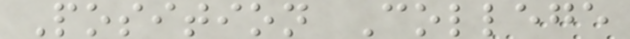Position College
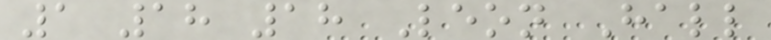1 18 18 Leon Hall
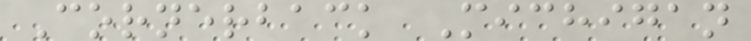Cornerback Michigan
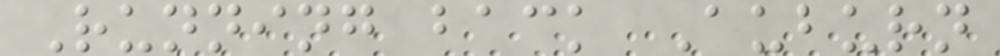Running back Auburn
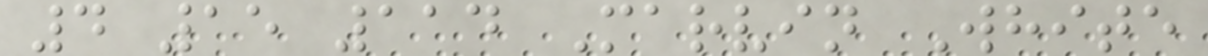4 15 114 Marvin White
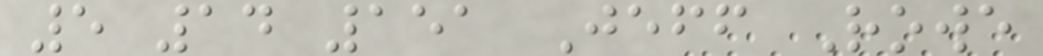5 14 151 Jeff Rowe
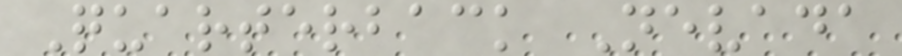Quarterback Nevada
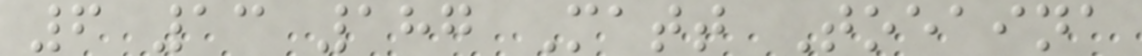6 13 187 Matt Toeaina
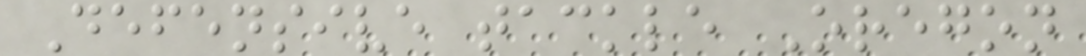Defensive tackle Oregon
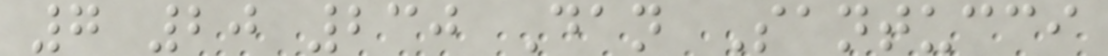7 20 230 Dan Santucci
